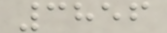3856
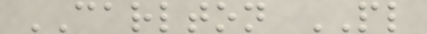CARLTON PL
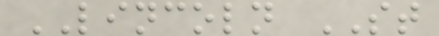LINCOLN ST
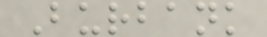Burbank
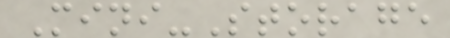Mini-Storage
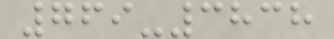769-3838
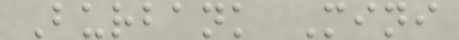Burbank Mini
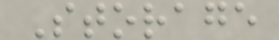Storage
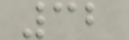32
